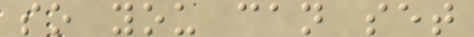so you can set
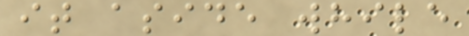it aside while
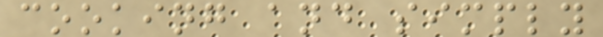cooking and simply
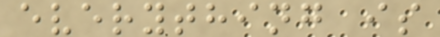everything is
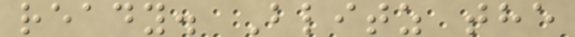ready. Blitz the
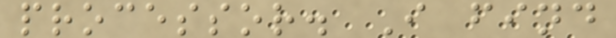processor. I find
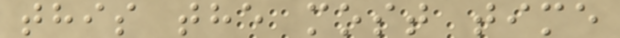this the most time
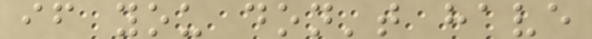if you don't have
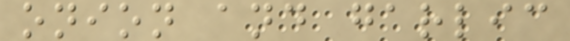onion and garlic
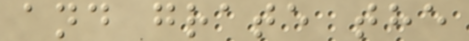and grate the
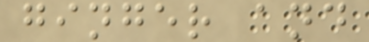ginger and
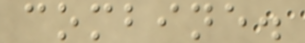combine.
